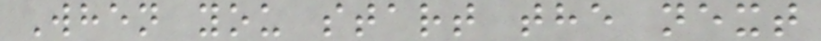When you start the next
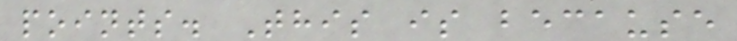points. This is because
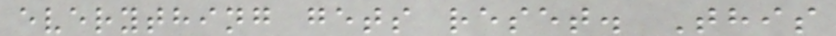everything gets reset. This
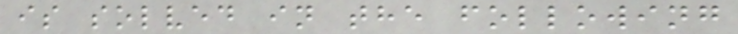is solved in the following
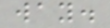way.
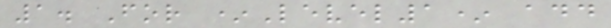1. For *Level1* add
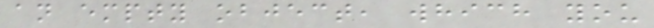an empty object, which you
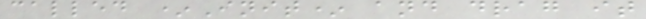called *Init* and drag it
